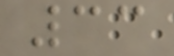33
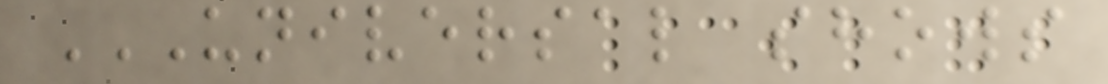UNIVERSAL SHOWS
